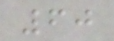60
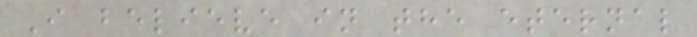I believe in the eternal
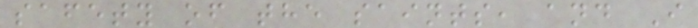safety of the saints, and I
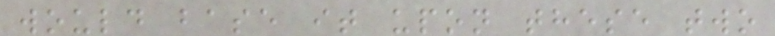would base it upon these two
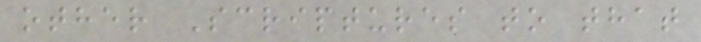other Scriptures to that
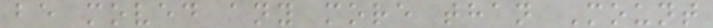be moved any more than Mount
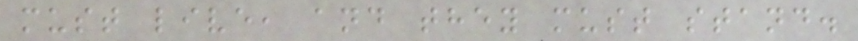must live, and they must stand.
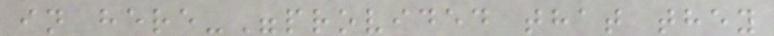in here-"provided that they
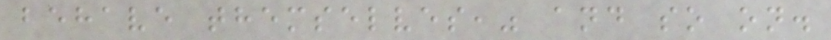behave themselves," and so on.
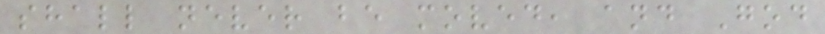shall never be moved, and God
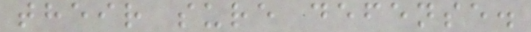their sure defense.
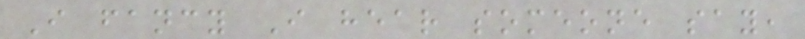I fancy I hear someone say,
